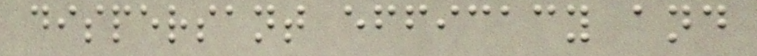dispersant efficacy and
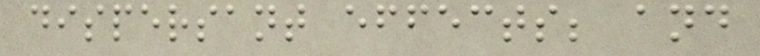dispersant effects; and
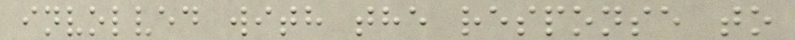involved with the response to
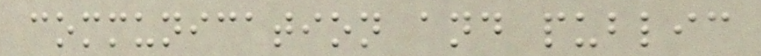communication and public
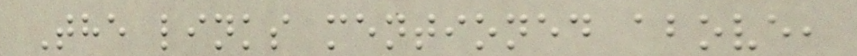The links mentioned above,
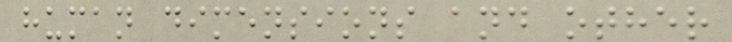human dimensions and other
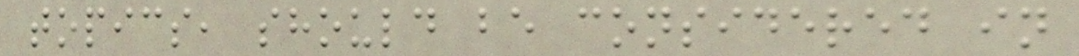topics, should be considered in
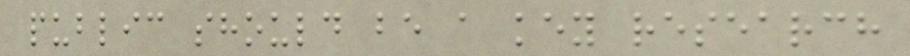public should be a key research
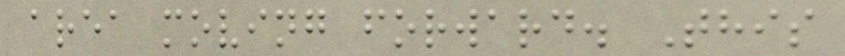area moving forward. This
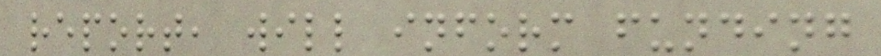report, will inform funding
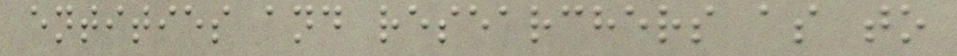entities and researchers as to
